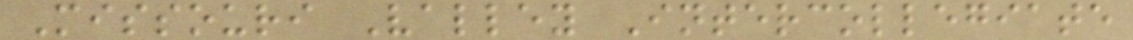Missouri Valley Intercollegiate
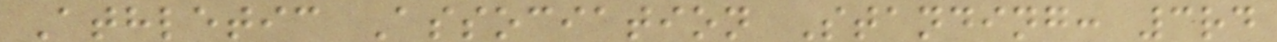Athletic Association Standing: 3rd
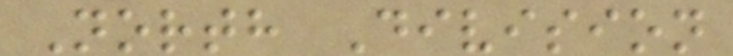North Division
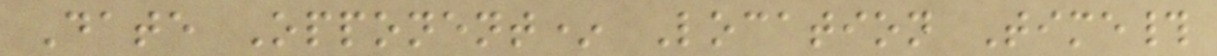Date Opponent* Location Time#
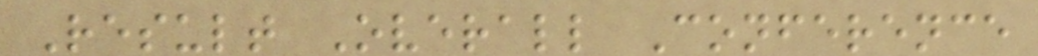Result Overall Conference
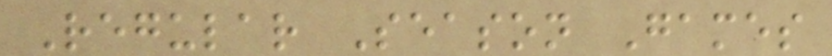Regular Season Games
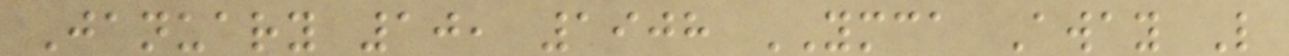January 10, 1908 YMCA Away L
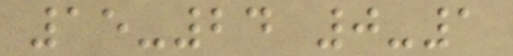15-24 0-1
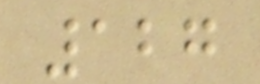127
